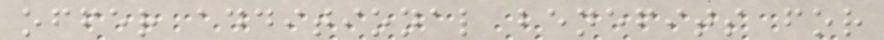offer additional benefits for
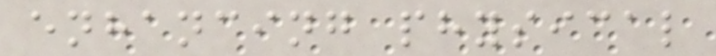enhancing physical
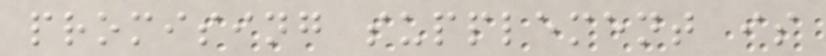promising supplement is
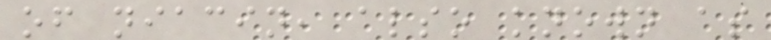of niacin, also known as
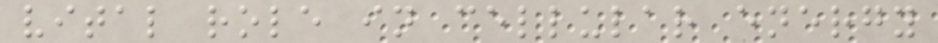vital role in cellular energy
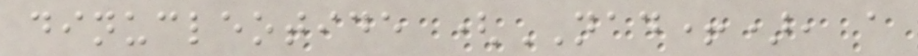dinucleotide (NAD+), a
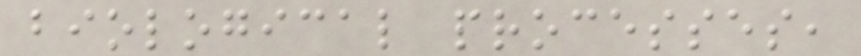biological processes,
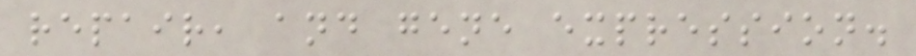repair, and gene expression.
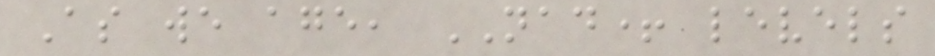As we age, NAD+ levels
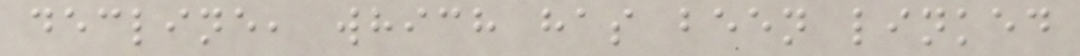decline, which has been linked
